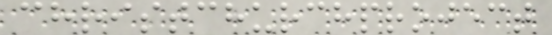christchurchproject
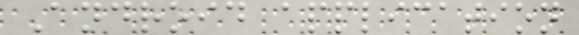Android application
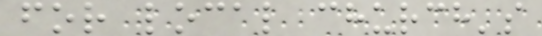for local church's
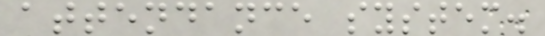attendance system.
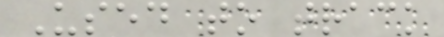Used to track
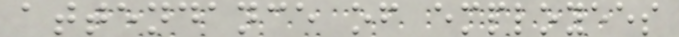attendance of employees
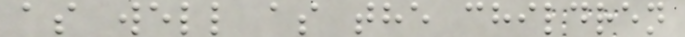as well as the children
